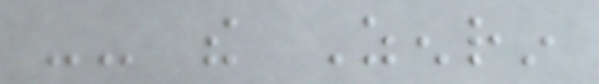-- the Zenrin
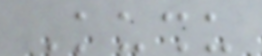Kushu
